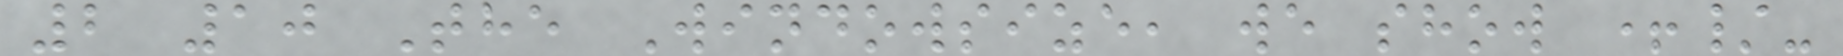2 10 The Windowsize, we show +/-
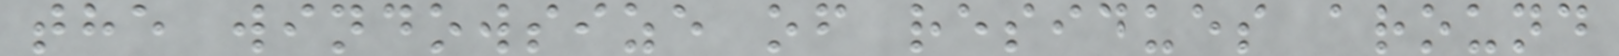the windowsize of residues around
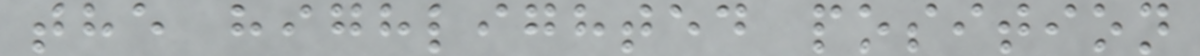the highlighted position
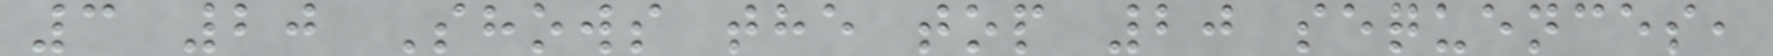3 20 Shows the top 20 sequences,
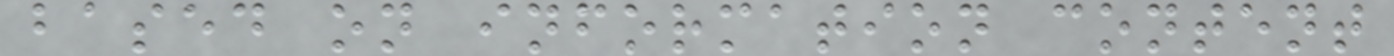based on information content
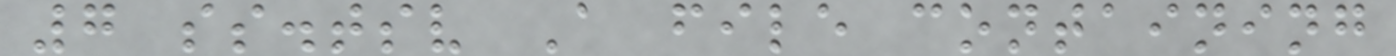7 ss.tsv A file containing
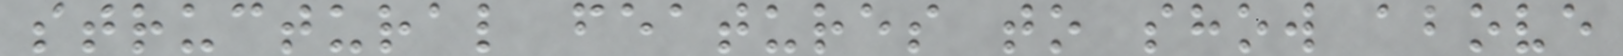structural features to show above
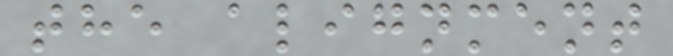the alignment
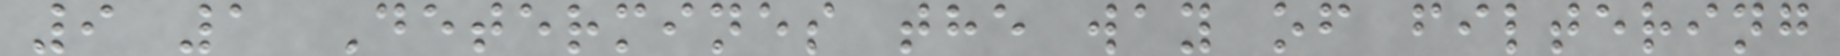9 1 Determines the way of filtering
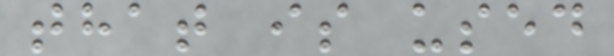that is used
